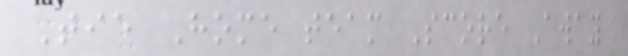Tie Home team Score Away
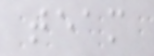team
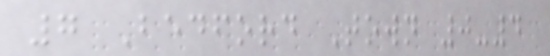7 Bedford Town 0-4
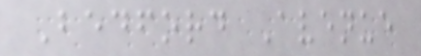Bedford Avenue
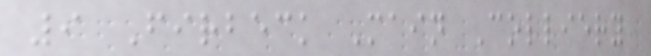9 Firbeck Main Colliery
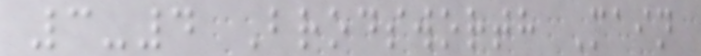3-4 Brodsworth Main
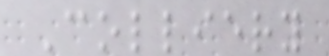Colliery
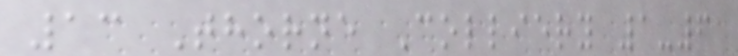13 Thorne Colliery 1-6
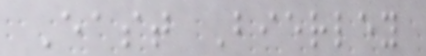East Bierley
